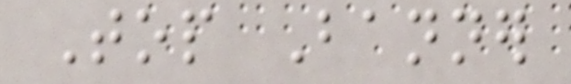Top Banner
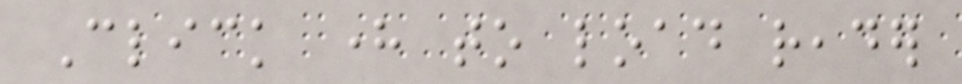Click here to load reader
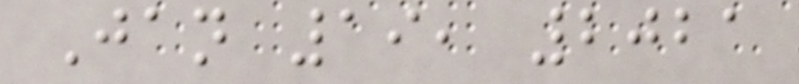Jan 19, 2021
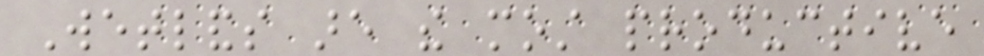Wetlands are the most productive
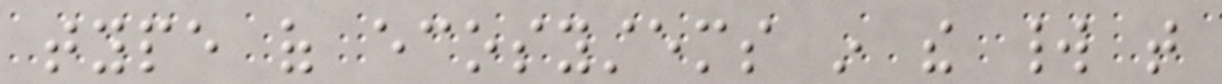type of ecosystems in the world that
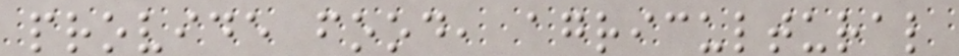provide food, agricultural
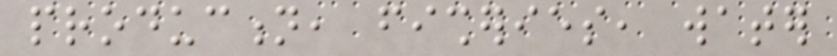production, fisheries, water
